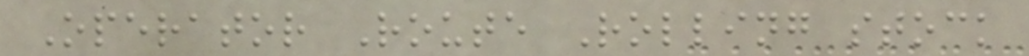Operator Route Rolling stock
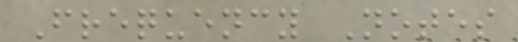Frequency Notes
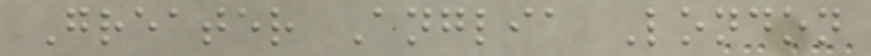Greater Anglia London
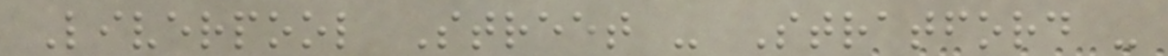Liverpool Street - Stratford -
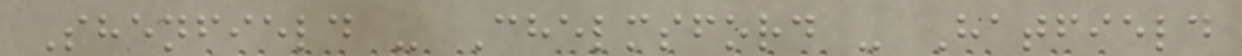Shenfield - Chelmsford - Hatfield
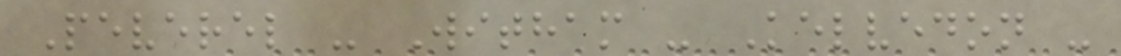Peverel - Witham - Kelvedon -
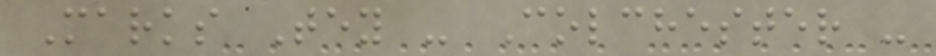Marks Tey - Colchester -
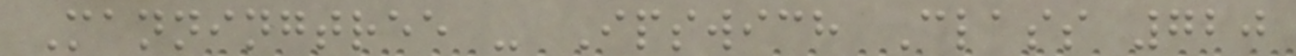Manningtree - Ipswich Class 720
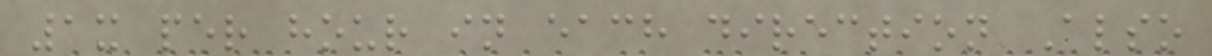1x per hour in each direction Also
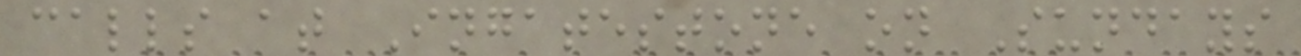calls at Ingatestone on Sundays
